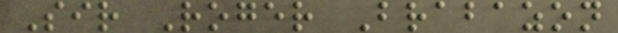Sir Roger Brabazon
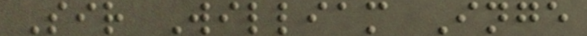Sir William Inge
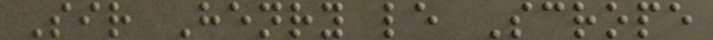Sir Henry le Scrope
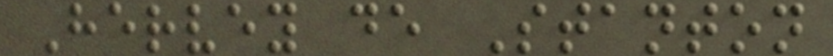Hervey de Stanton
